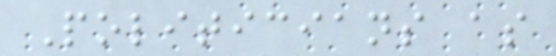Politicians as
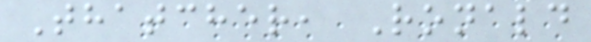Thatcher, Ronald
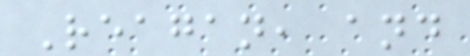Reagan, and
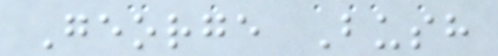George Bush
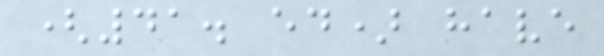(41. ed) have
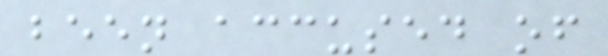been accused of
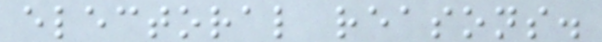electoral reasons.
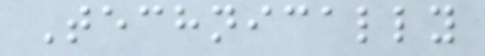Technically
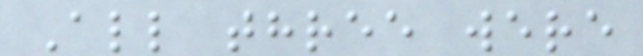All three were
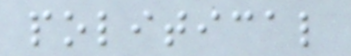political
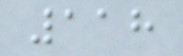118
